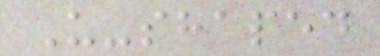U-shaped
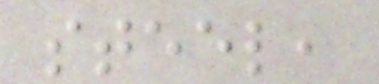steel,
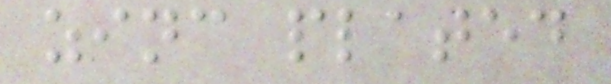zinc plated
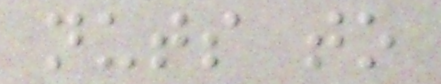nuts to
